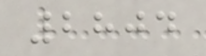2804
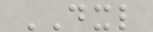DXL
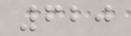620
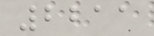2211
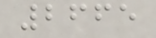2665
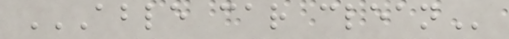ABLE CAR CLEAN
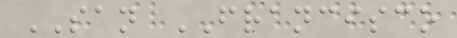SAN FRANCISCO
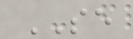SE
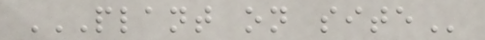PLANT ON SITE
